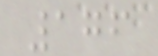176
